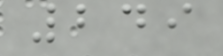249
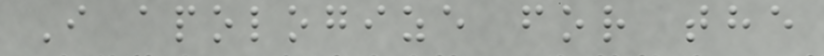I apologize for the
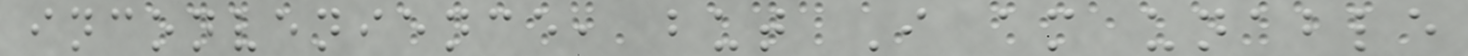inconvenience, but I am unable
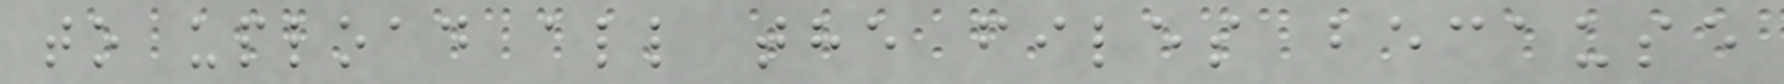to upload all the files because
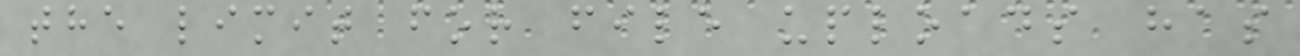the limit for file uploads has
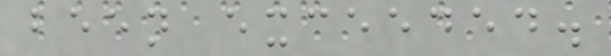been exceeded.
